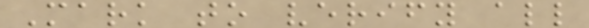Mark to verify all
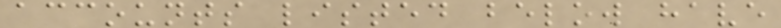accounts listed below have
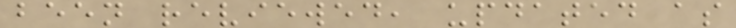been reviewed, updated as
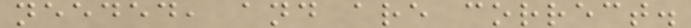needed, and are correct.
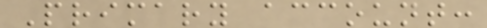Primary account:
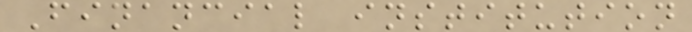Financial institution
